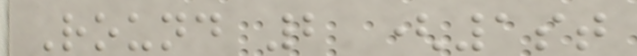Round 2 (1st
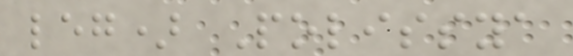leg) Polissya
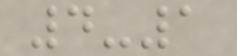4-1
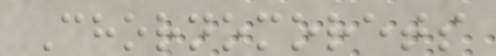Chornomorets
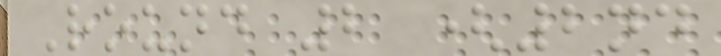Round 2 (2nd
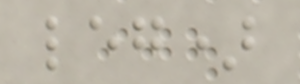leg)
